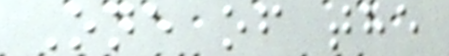One of the
